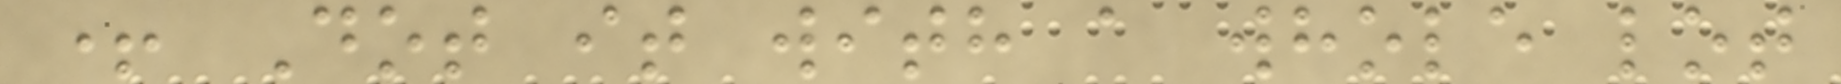+ Dot it with a whole lot
